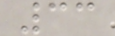33
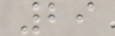29
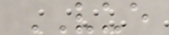VUE
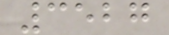3527
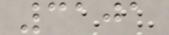3101
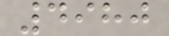4980
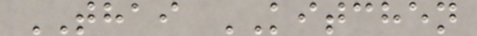THAI KITCHEN
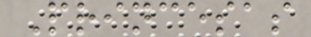Princesas
